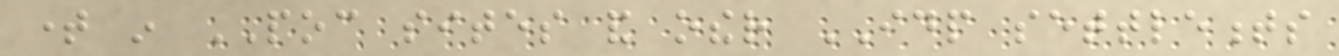time in POC sites and other IDP settlements
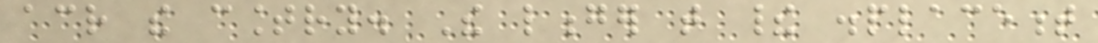across the country. The longer that their displacement
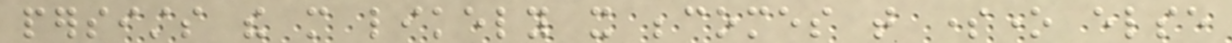persists the more likely it becomes that someone else
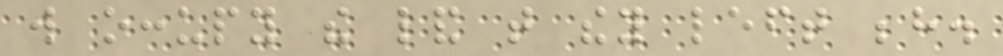will occupy the land that they left behind.
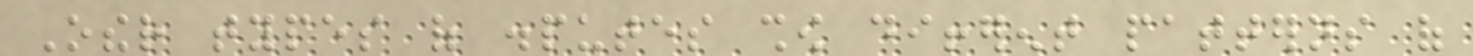Other types of disputes show different patterns of
